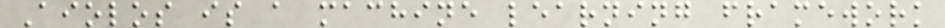Aiolos is a machine learning framework
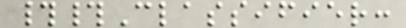##Classifier:
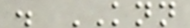. KNN
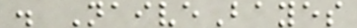. NaiveBayes
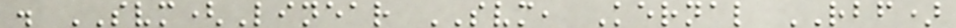. SVM(Linear SVM, Kernal RBF)
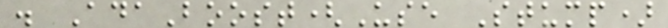. AdaBoost(Use Stump)
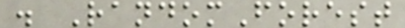. RandomForest
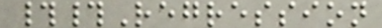##Regression
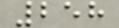258
